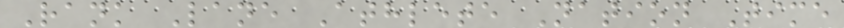Rank Lane Athlete Nation Time
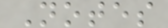Notes
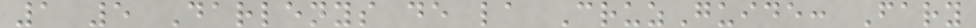1 5 Darlenys de la CruzGuide: Fary
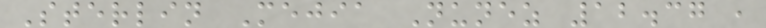Sterlin Mejia Nunez 12.37 ,
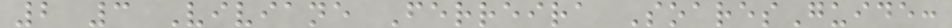2 3 Viviane Ferreira SoaresGuide:
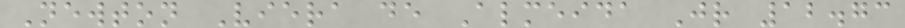Newton Viera de Almeida Jr 12.73
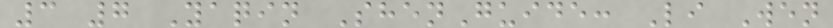3 7 Yaqin ShenGuide: Li Wen
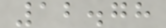12.78
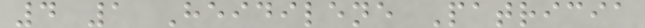4 1 Heidilene Patricia
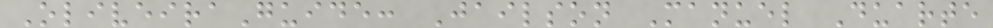OliveiraGuide: Jailson Manuel Duarte
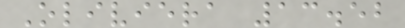Oliviera 13.52
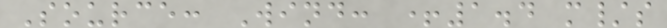Source: Wind: +1.4 m/s
